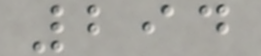294
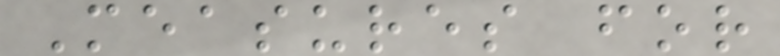Measures for
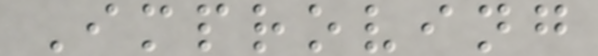Improving
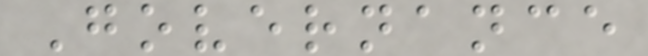Governance
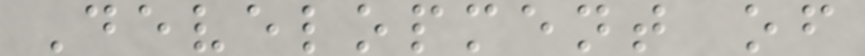Development of
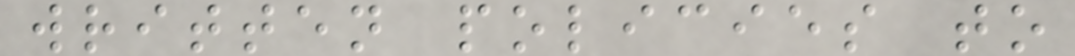written policies to
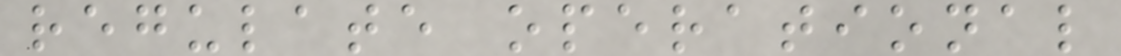regulate operational
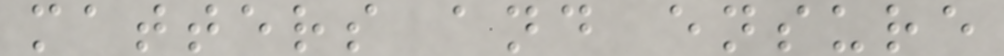matters and ensure
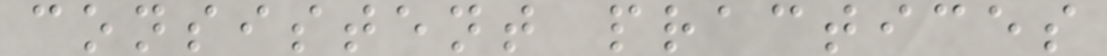consistent practices
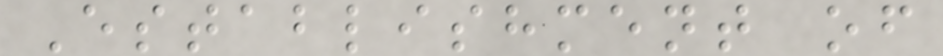Establishment of
